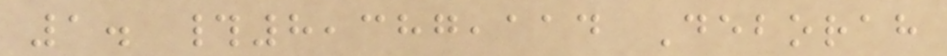1. #8,387,114 Deborah
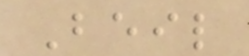Beil
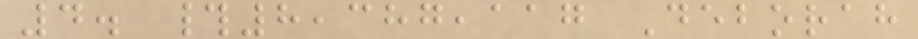4. #8,387,117 Deborah
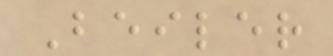Beiler
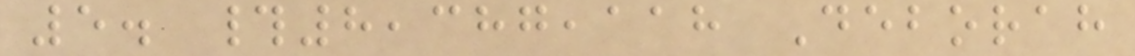5. #8,387,118 Deborah
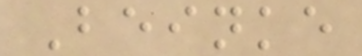Beinke
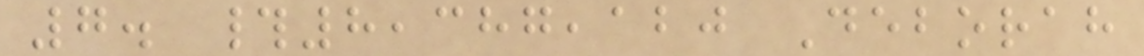7. #8,387,120 Deborah
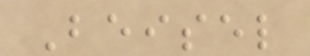Beisel
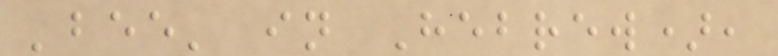'bee' in Hebrew),
